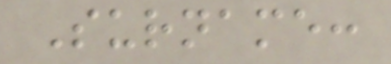Surname:
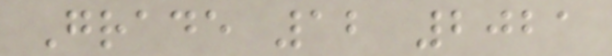Grade 12 2021
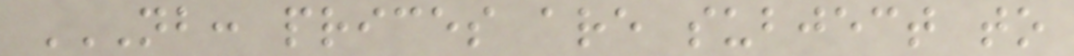NB: PRICES ARE SUBJECT TO
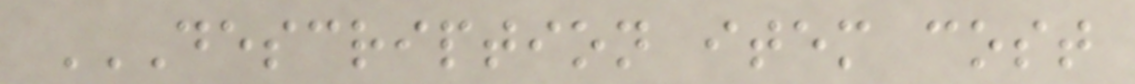DESCRIPTION ITEM COST
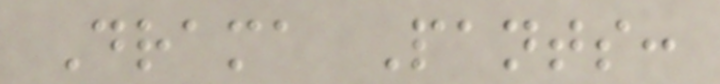Drama Pants:
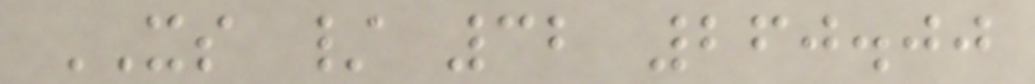XS / 32 260.00
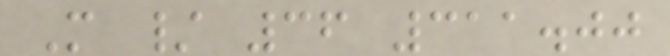M / 36 311.00
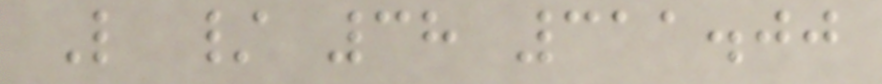L / 38 311.00
